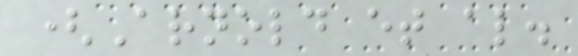(Arnold et al.
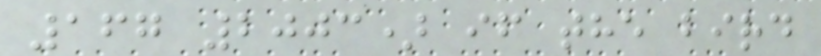167 2003) if the bird
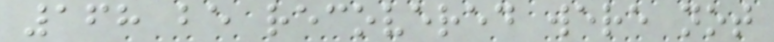168 be recovered were not
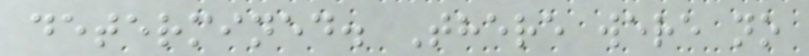determined. There were no
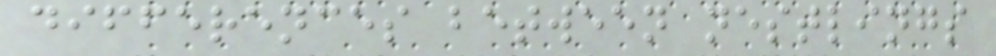differences between nestlings
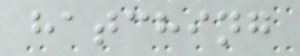hatching
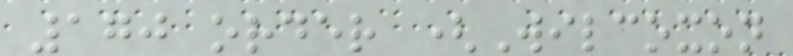170 order (Wilcoxon
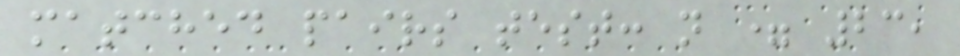matched pairs test: n = 23,
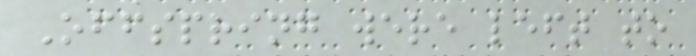Offspring were left to
